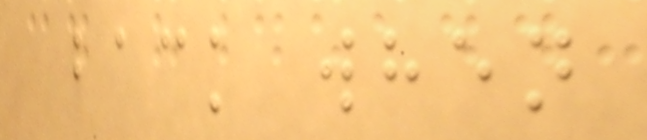back when
